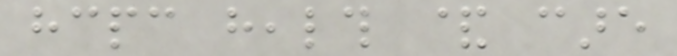hcpc health & care
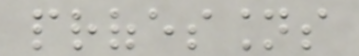professions
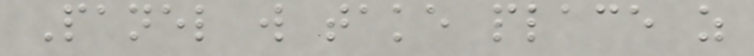Panel will take place as
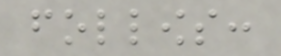follows:
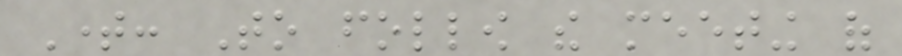Time: To follow the meeting of
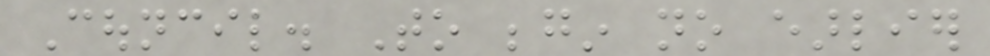Council. To begin no earlier
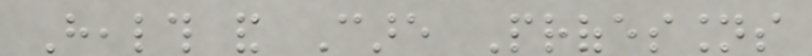Health and Care Professions
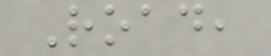Road,
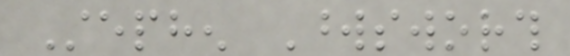Stephen Wordsworth
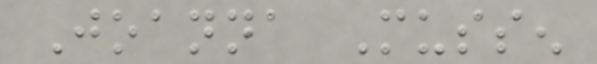Joanna Mussen
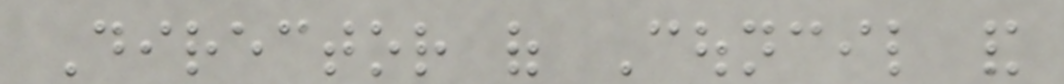Director of Council and
